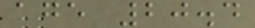age 20.4
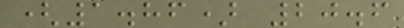(1.86) 20.6
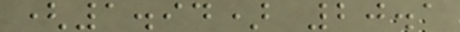(1.94) 20.1
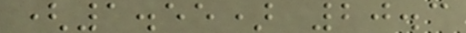(1.55) 20.3
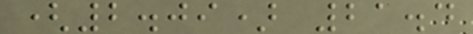(2.09) 21.4
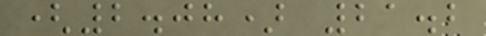(2.08) 21.2
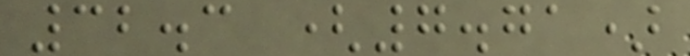32.3 (7.71)
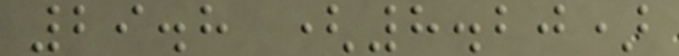29.8 (8.20)
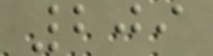209
